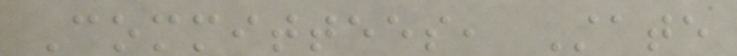Committees, State
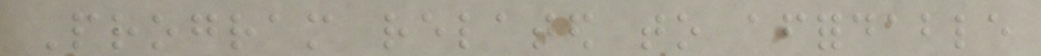Program related to affordable
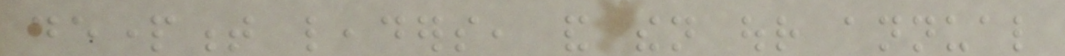department leaders, and then our annual
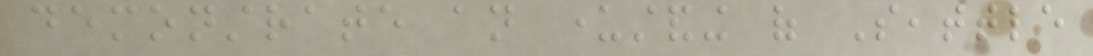demonstrate an understanding of Seattle
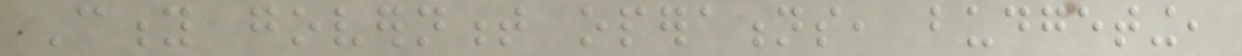City government operations, budgeting,
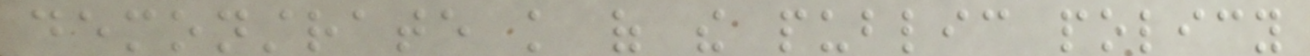demonstrate knowledge of the public policy
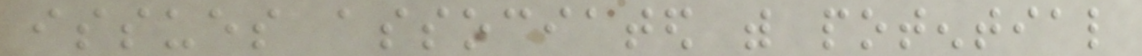issues associated with potential
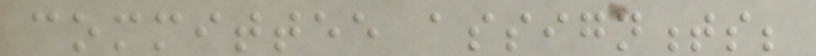committee assignments;
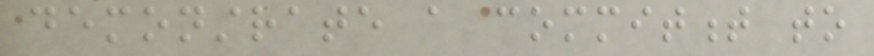demonstrate a commitment to
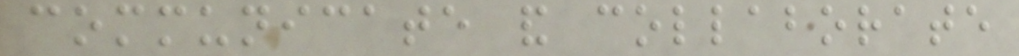communicate and collaborate
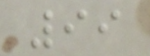99
